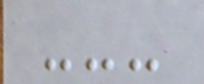---
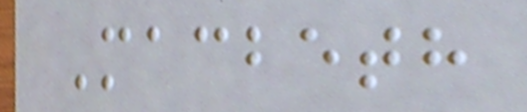Macbeth
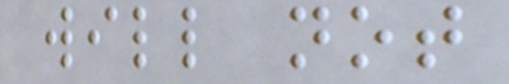will not
